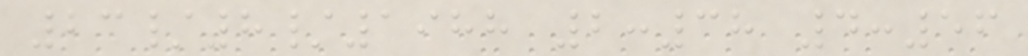23/8/1988 2:38 4:56
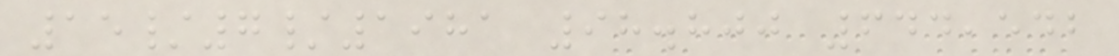15/7/1981 98.800 644,542
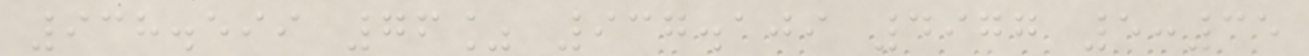938.599 76% 937.109 4977 5:35
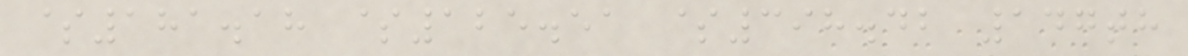$181.18 $125.51 $398.42 147th
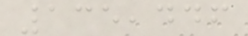135,446
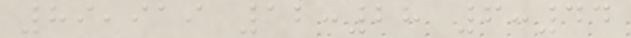89,919 12:28 6:44
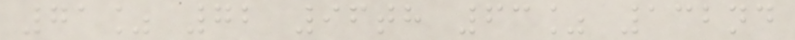71% 72 96th 63% 132nd
